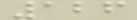126
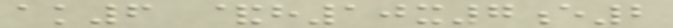ak6 &h10x7e2
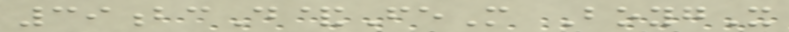39bcD&FeM BoygX
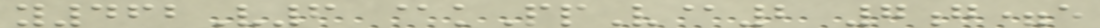y462V6 @kPpV@2 7g=e
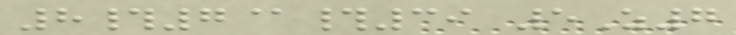8#7@#39 5Z7
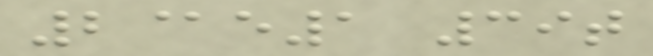2@e1 39t
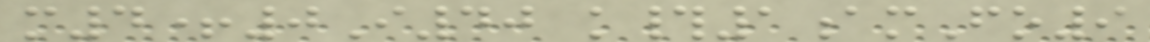m4+0I40 k#1amFo9
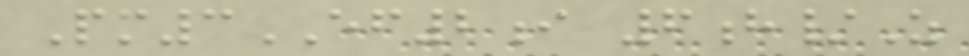Pm3EF2i 6h/Z
